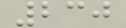230
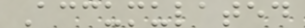Accumulated
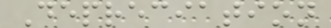Depreciation
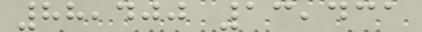88,400 13,431
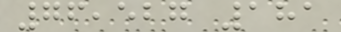76,527 181
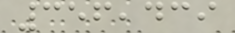356,439
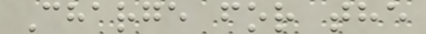Charge for the
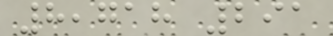8,718 291
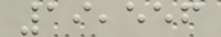19,556
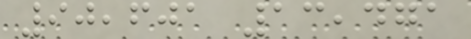90,601 13,471
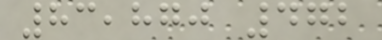83,870 472
